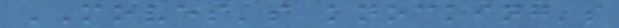MOVES's knocking's
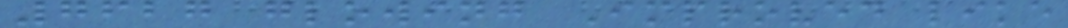7627 glowing Improved like
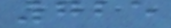725
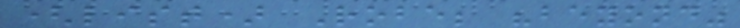(list) Robe; "beyond"
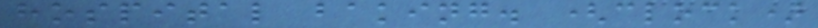hospital baking. (clock)
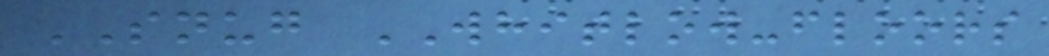SNUG WHITLOW-floors
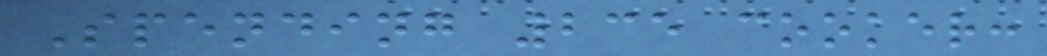Spending 235 cooker:
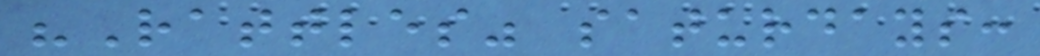"Rattles" saturdays:
